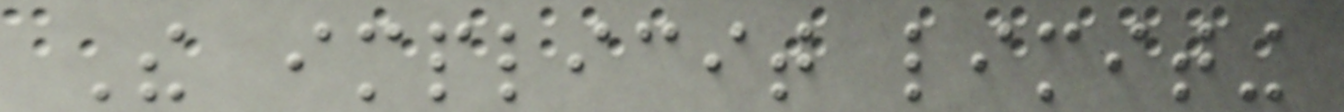The implicit limiting
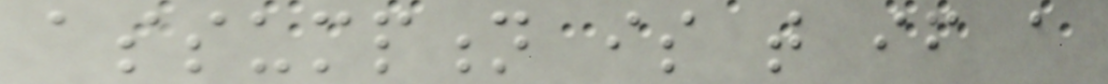assumption is that if a
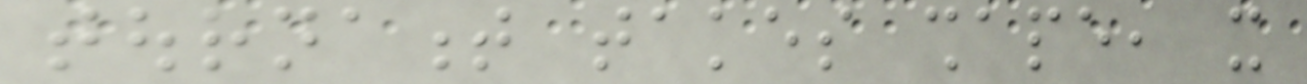tournament takes shape, it
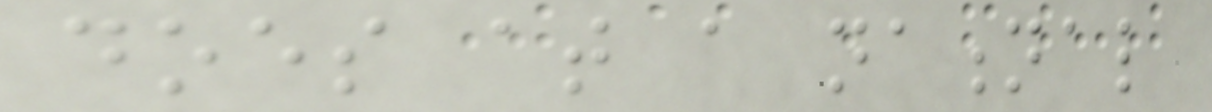does at a national
